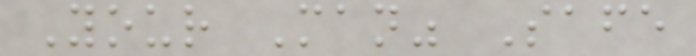Your Man" Safe
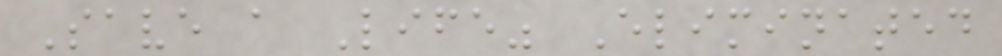Save a Life" Eliminated
